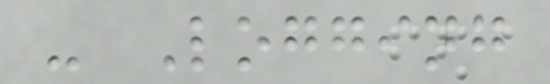- Logging
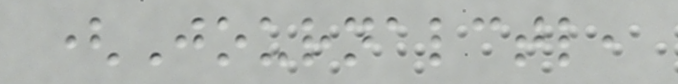(Journalctl,
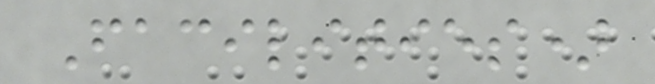Facilities)
